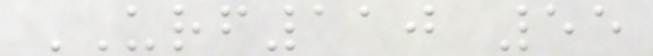URF110 55
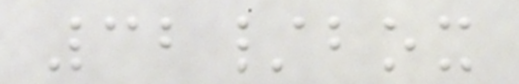32/box
